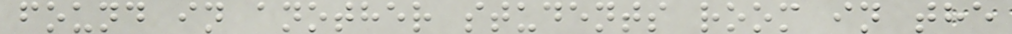found in another students room in the
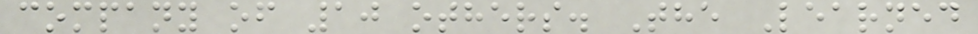company of 10 others. The Learned
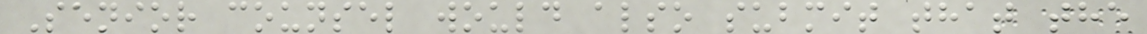Senior counsel would also submit that the
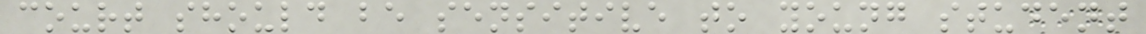court should be sensitive to young student
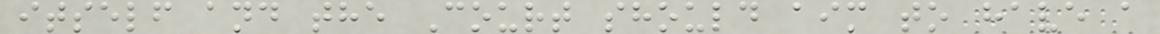itself and the Court should aim to have a
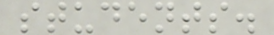students.
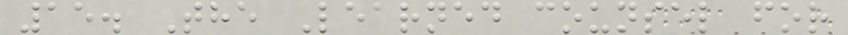15. The Learned counsel for
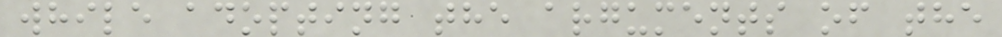while adopting the arguments of the
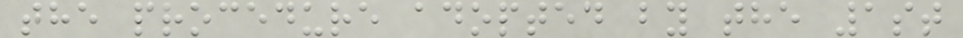the procedure adopted by the 1st
